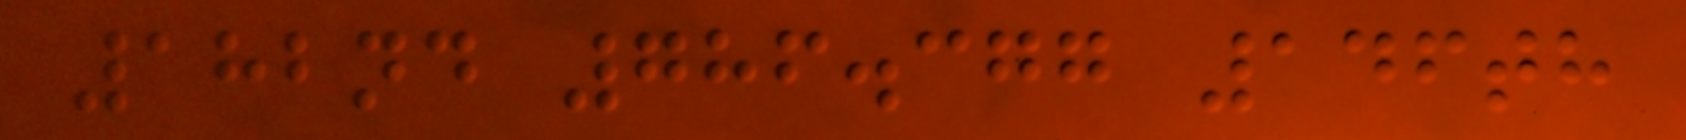182nd 786.377 146th
